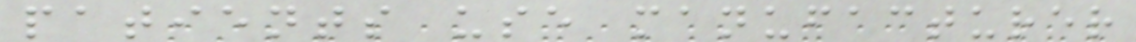patients use manufacturer
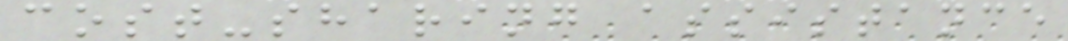cost-sharing assistance
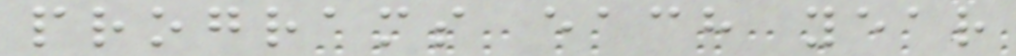programs each year
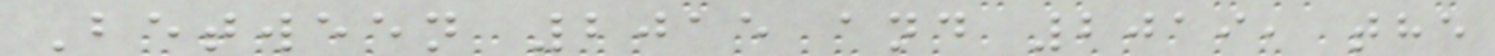Between 2015 and 2019, the
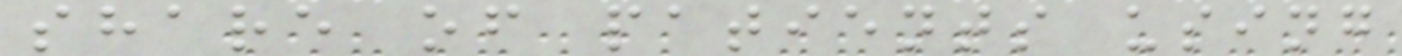share of patients using
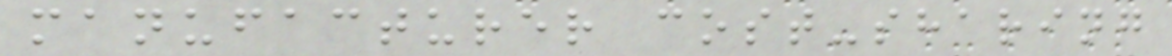manufacturer cost-sharing
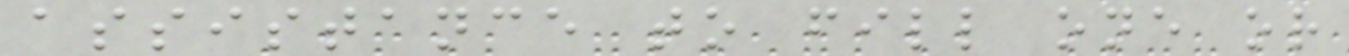assistance to fill one or
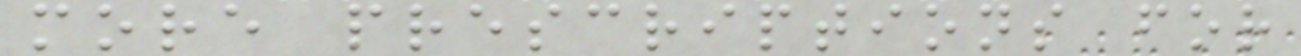more prescriptions for
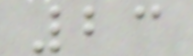23
